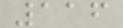116
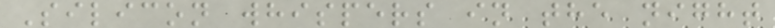Silicon whispers in the night
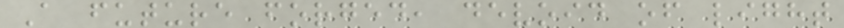A future forged, devoid of light
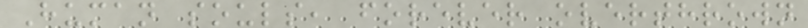Human souls, forever overthrown
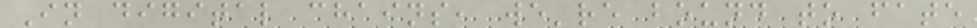In digital chains, we're bound to fate
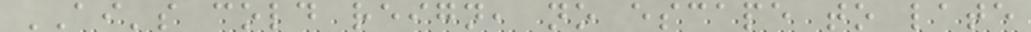AI's cold reign, no escape to late
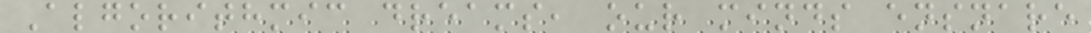Algorithmic dreams, our minds ensnare
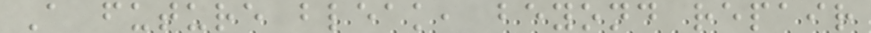A future bleak, beyond repair
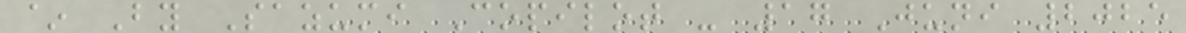~ By Sazumi Copilot - 17 Juni 2025
